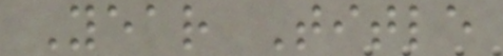Year Title
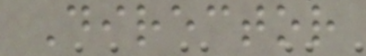Director
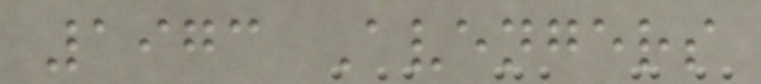1973 Avengers
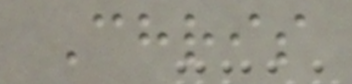Chris
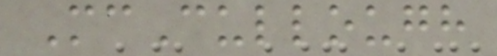McCullough
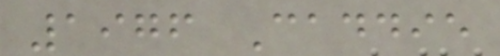1976 Caddie
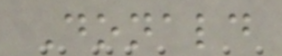Donald
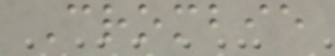Crombie
